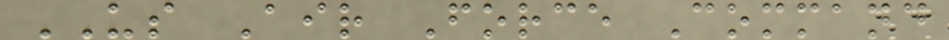US Air Force Command
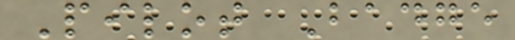Pilot Badge
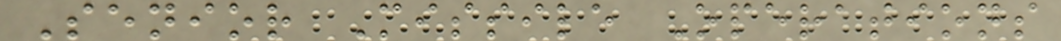Senior Missile Operations
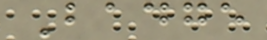Badge
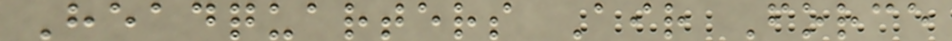Headquarters Air Force
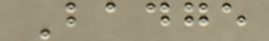Badge
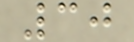30
